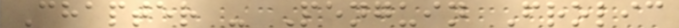Chapter - Penguin Frolic
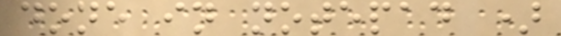done in notepad )
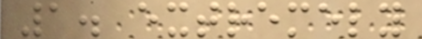1. extremely
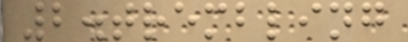2.trembling
